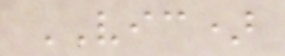VIC)
